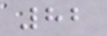82
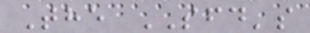The SFD's
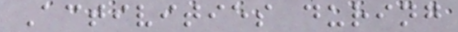Activities during
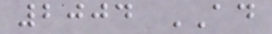2004 AD
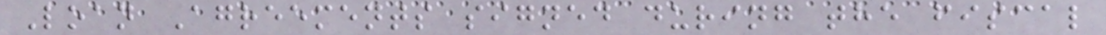Loan Agreements signed during the fiscal
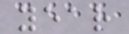year
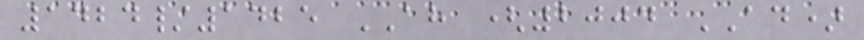1424/1425 AH (2004 AD)
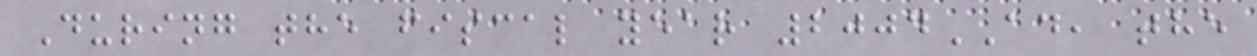During the fiscal year 2004AD, the
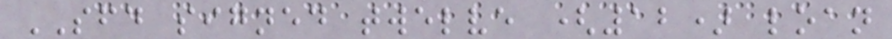SFD signed twelve (12) loan
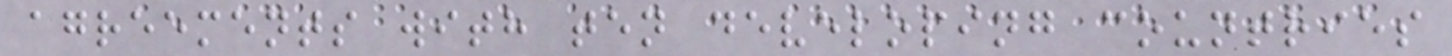agreements with ten developing countries
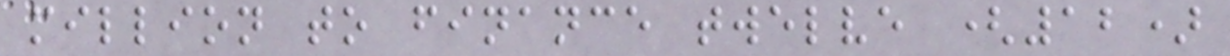million to finance twelve (12)
